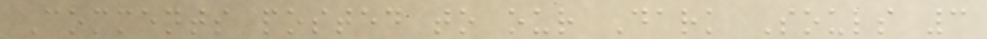Comments posted to our Dark Souls 3
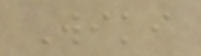Wiki
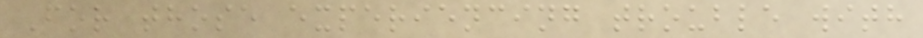For those experiencing trouble with
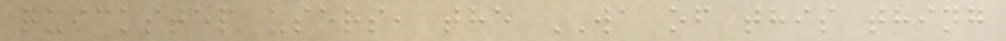quickstep users, the WA of this thing
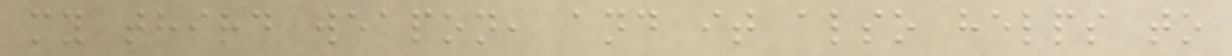my third weapon, and it also helps to
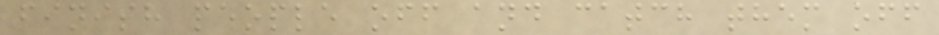finish people off and catch them off
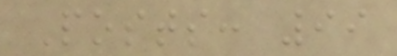Posts: 99
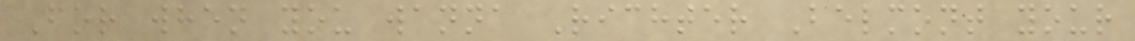For when you wanna Richter Belmont your
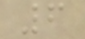6
